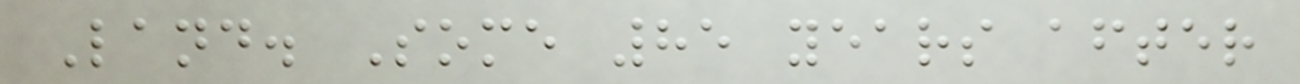Land. Some 85 years after
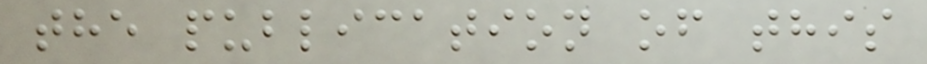the publication of this
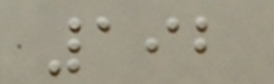192
